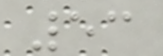53
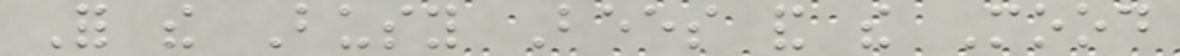For the Busy Bees and the Mood
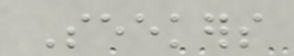Seekers
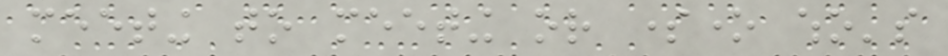meeting to meeting or someone who's
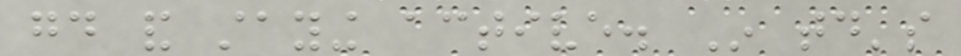good and staying active. In today's
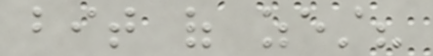bit of zest?
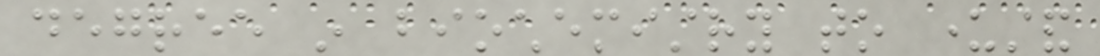degree in biochemistry to understand
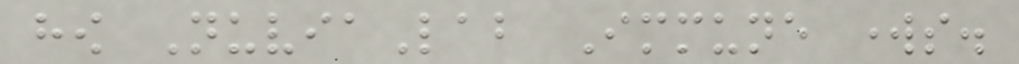how NuviaLab Immune works.
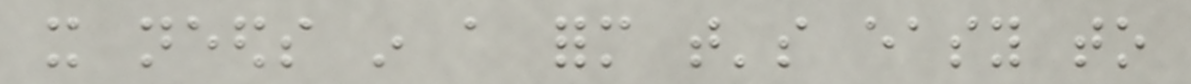it needs in a form that's easy to
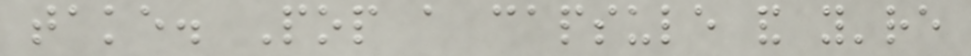take. Pop a capsule and you're
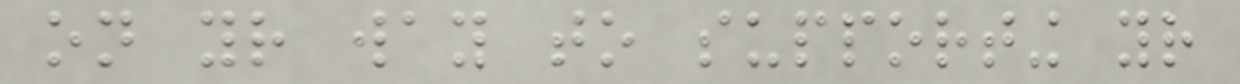on your way to supporting your
